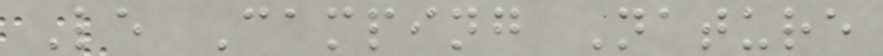Le Camping Nature
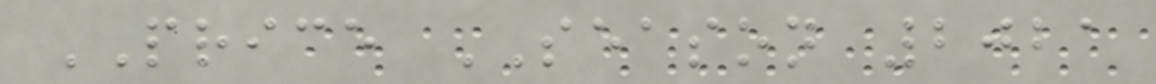PRICE SEASON 2021
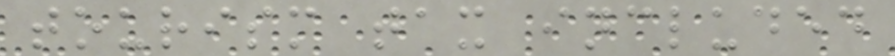tourism tax included
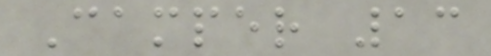Camper 13
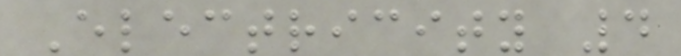Electricity 4
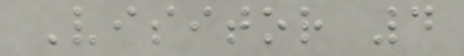Visitor 4
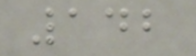142
